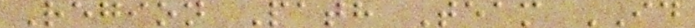Region Path Team ID
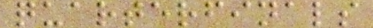quarterfinals
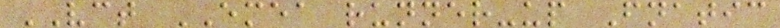VCT EMEA runner-up Fnatic
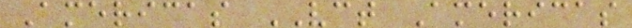Americas VCT Americas
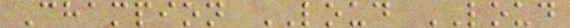Champion LOUD LOUD
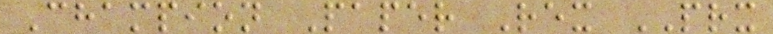Champion Paper Rex PRX
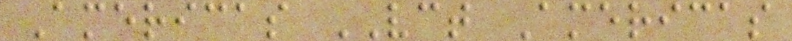Americas VCT Americas
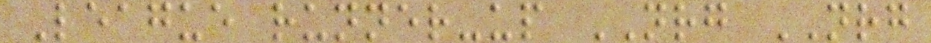League runner-up NRG NRG
